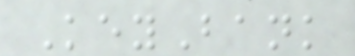KeyBank
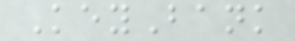KeyBank
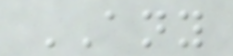ANY
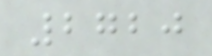2720
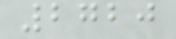2720
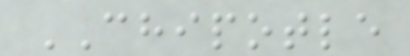CHIPOTLE
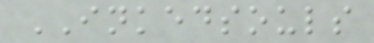INKEDSOULS
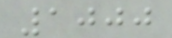1000
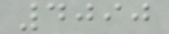4090
